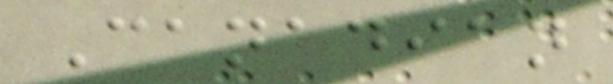Canadian
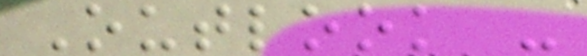Outlook -
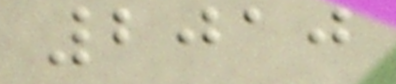2010
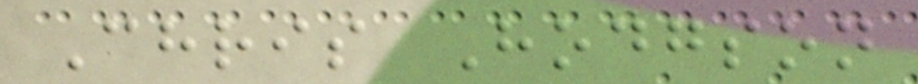Chris Hodgson
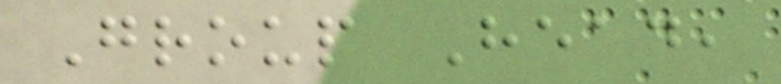Group Head,
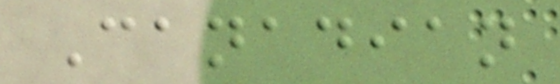Canadian
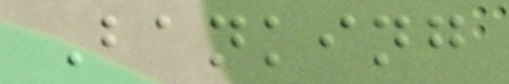Banking
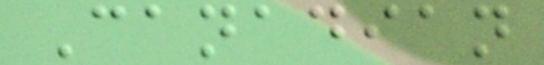Canadian
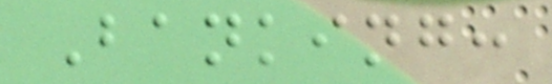Banking:
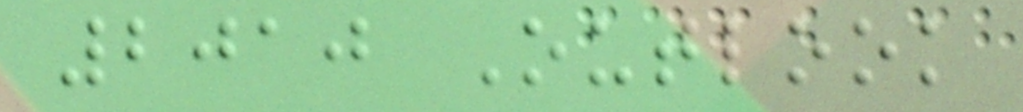2010 Outlook
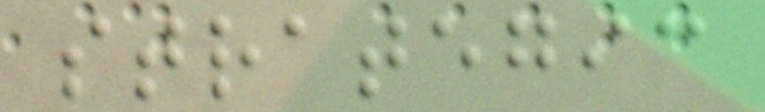strategic
